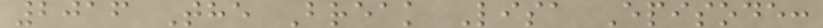2016 The Break Lisa Episode:
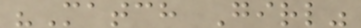"Match Girl"
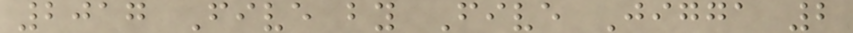2017 Five by Five Jigga 2
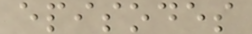episodes
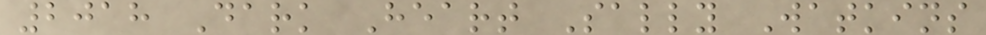2018 Dark Heart Sally Watkins
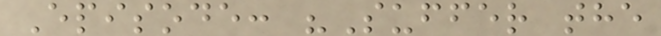Episode: "Suffer the
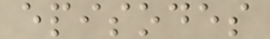episodes
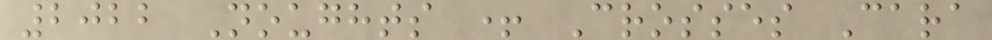2022 Noughts + Crosses Cara
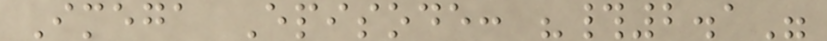Imega Episode: "#2.1"
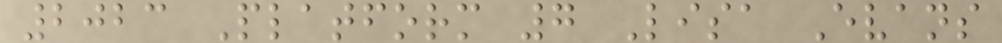2023 Platform 7 Lisa Evans
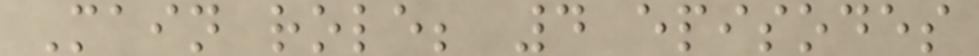Main role; 4 episodes
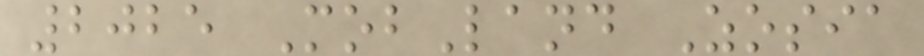2025 MobLand Zosia
